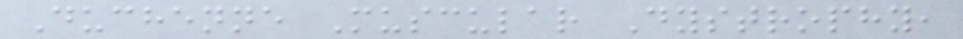Duchenne Muscular Dystrophy,
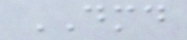DMD
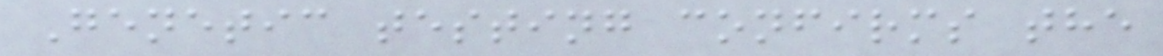Genetic testing confirms the
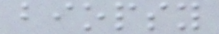biopsy
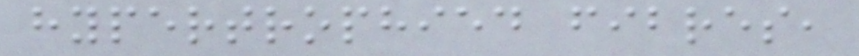hypertrophied fibres,
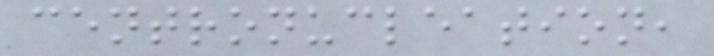centronucleation,
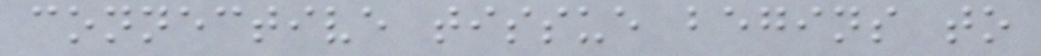connective tissue begins to
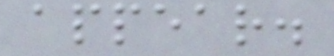appear.
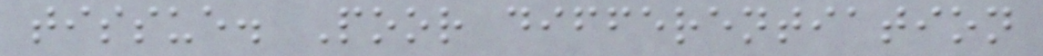tissue. Poor differentiation
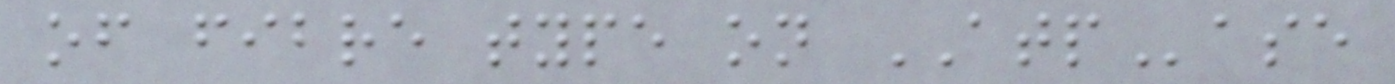of fibre type on ATPase
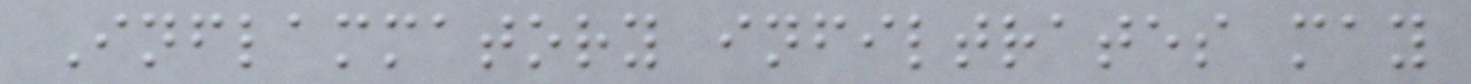Inflammatory infiltrates may
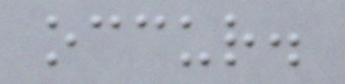occur.
